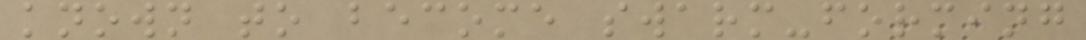known to become swarm-forming
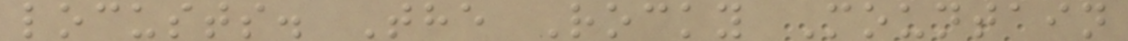locusts. The Rocky Mountain
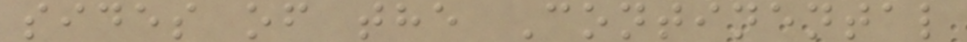sides of the Continental
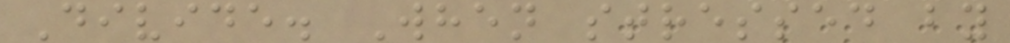Divide. When stressed by
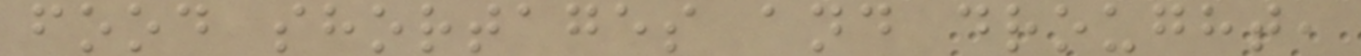food shortages and drought,
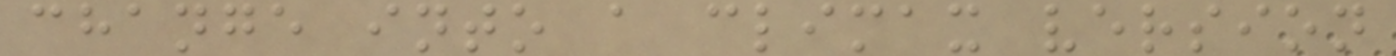change into a climax version
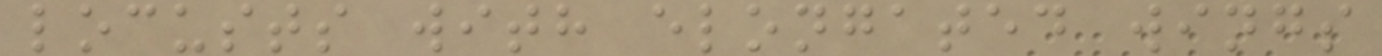locusts with elongated wings
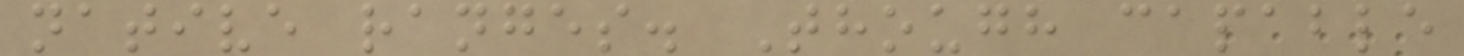native ranges. Though capable
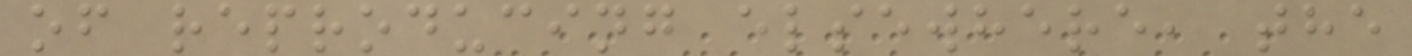of reproducing elsewhere, the
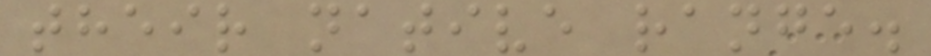their native range.
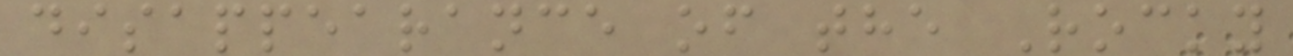disappearance of the Rocky
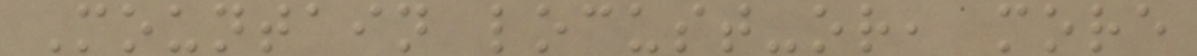Mountain locust-or, more
